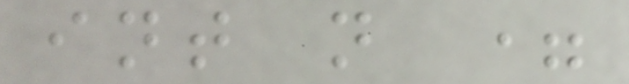int n =
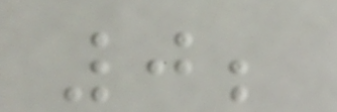0;
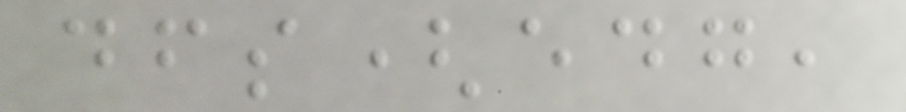dfs(edg,
